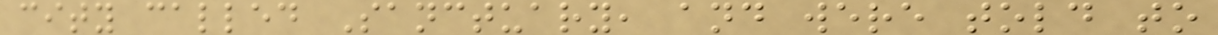city called Sanctuary, and were told to
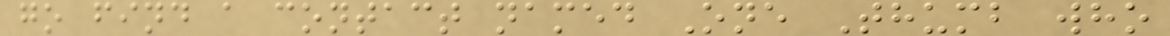go find a contact named One Thumb who
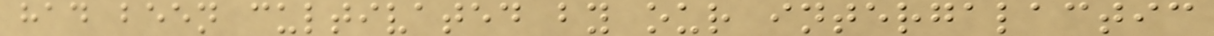had been cultivated by our intergalactic
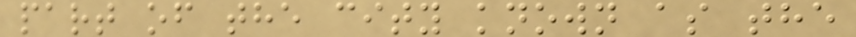part of the city known as the
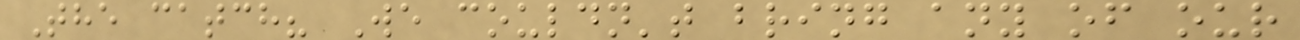The catch? We couldn't bring any of our
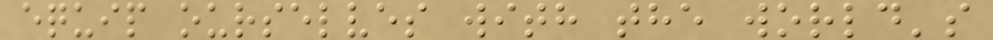equip ourselves with the world's
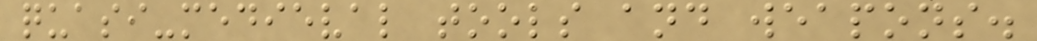quasi-medieval tools and weapons.
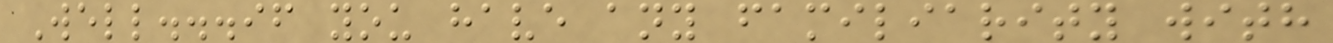Well...if you have any familiarity with
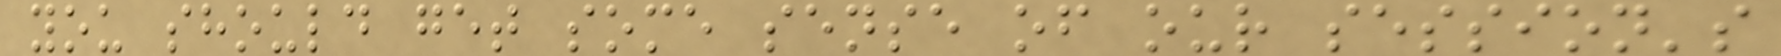you should get some sense of our session's
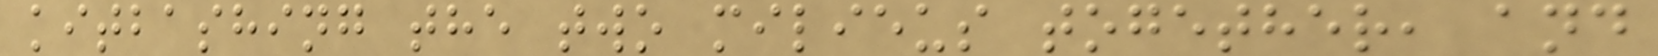kitbashing the two milieus together, and
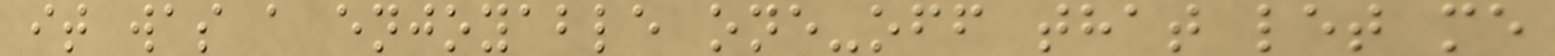it was a enjoyable one-off that let me
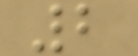2
